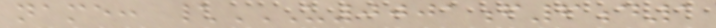name: \U0001F6D1
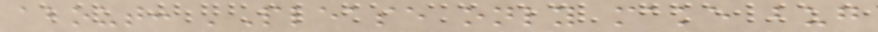about: 'Please only make bug
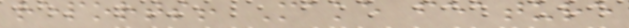reports! Make feature
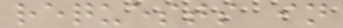requests in
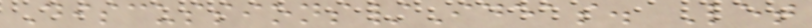Discussions/Ideas. Let
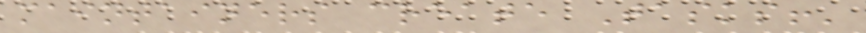maintainers create Tasks!'
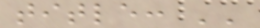title: ''
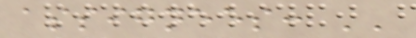assignees: ''
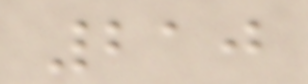210
